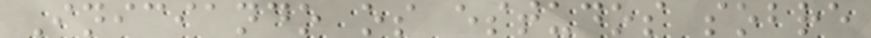Iniciando os estudos sobre
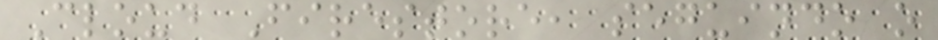Cloud Firestore, seguindo o
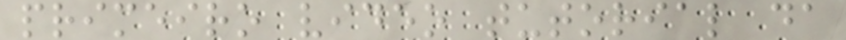primeiro video tutorial da
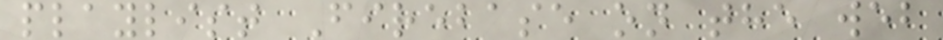playlist Firebase on the web
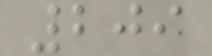209
